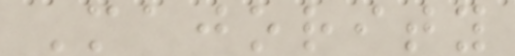Majority
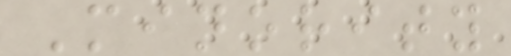Minority
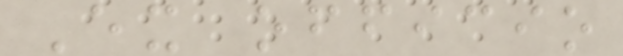Ex officio
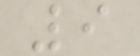9
